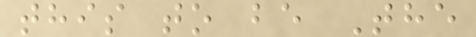this to be The
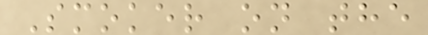Smoker on the
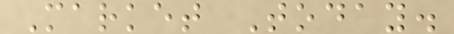Market Today.
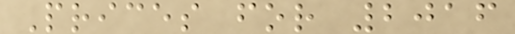Prices for 2016
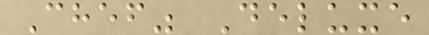Chef" Deluxe
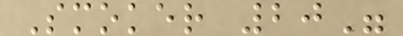Smoker 20"
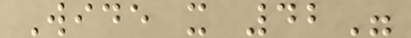Wide x 42"
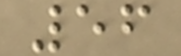56
